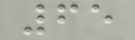65
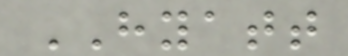HYATT
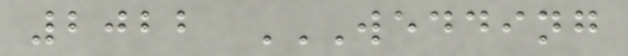2022 WEDDING
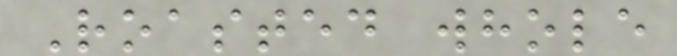Roasted whole
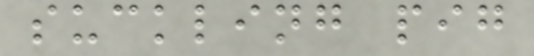suckling pig
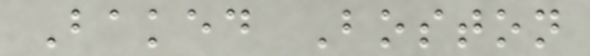Baked Boston
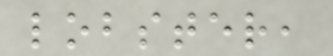lobster,
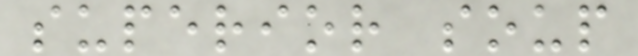superior soup
